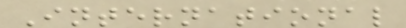International
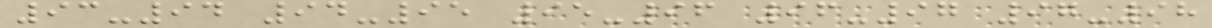93-94 94-95 95-96 96-97 97-98
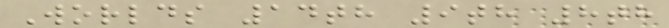Worlds 14th 9th 8th
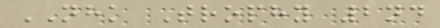NHK Trophy 2nd
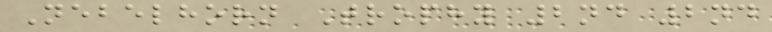Nebelhorn Trophy 2nd 2nd
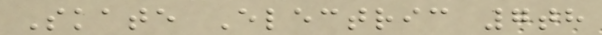Skate Electric 7th
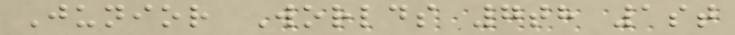Junior Worlds 7th 1st
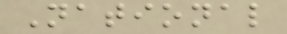National
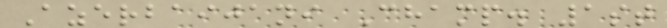Azerbaijani Champ. 1st
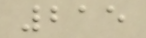215
